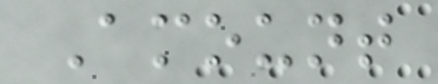Amount
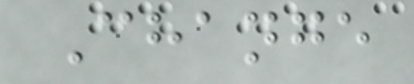Change
